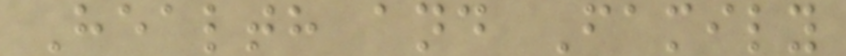Health and Family
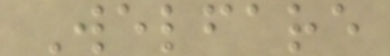Welfare
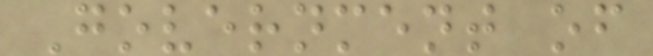Government of
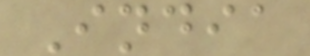India
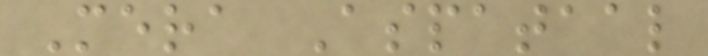Mera Aspataal
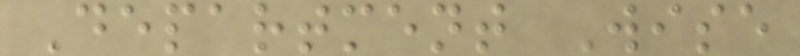Department Wise
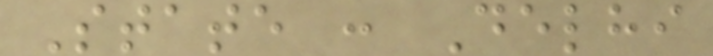State : Delhi
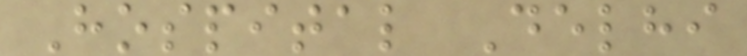Hospital Delhi
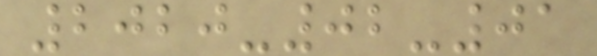2020-02-01
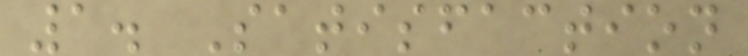1. Satisfaction
